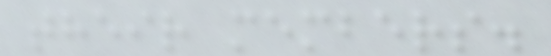their members.
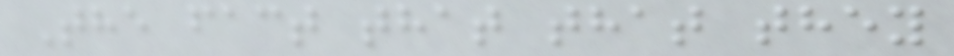The fact that that they
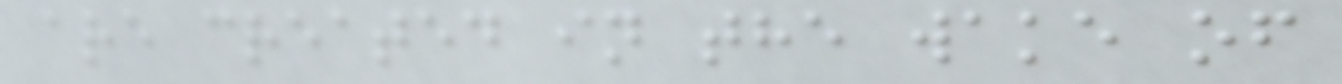are created in the wake of
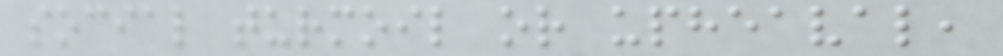social turmoil or upheaval,
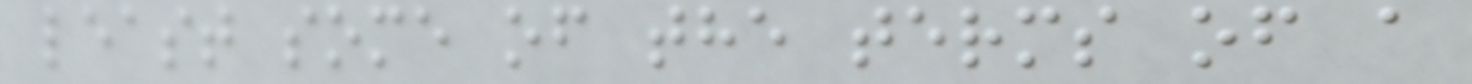least some of the terms of a
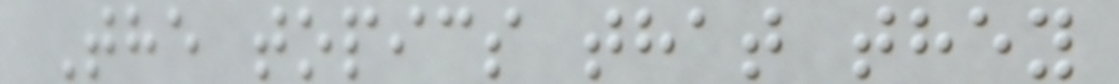The topics that they
